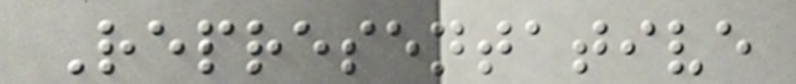Representative
